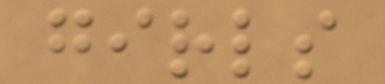girls
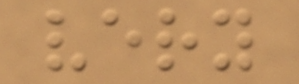very
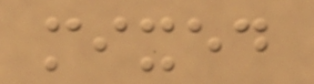mixed
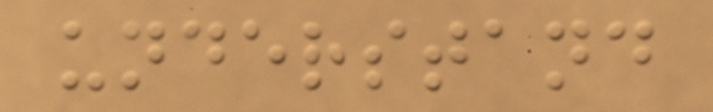understand
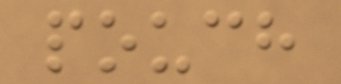pouch
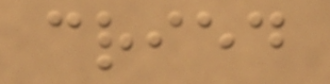cried
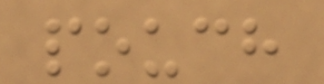pouch
